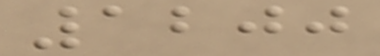1200
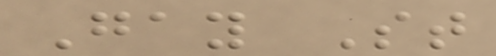Gay St
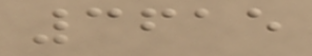3615
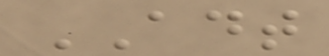ADT
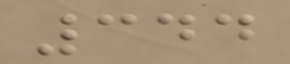344
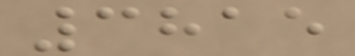3815
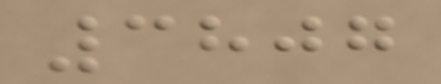3807
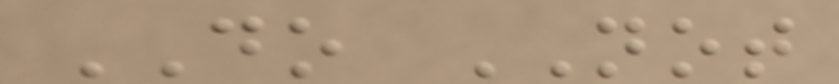DO NOT
